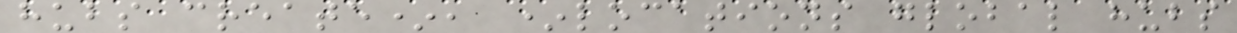hubs create*, *locations global hubs
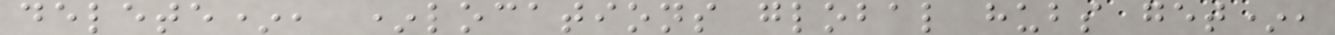delete*, *locations global hubs get*,
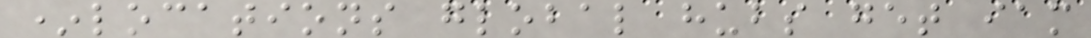*locations global hubs get iam
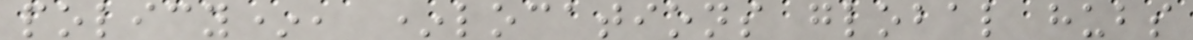policy*, *locations global hubs
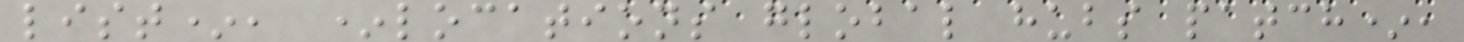list*, *locations global hubs patch*,
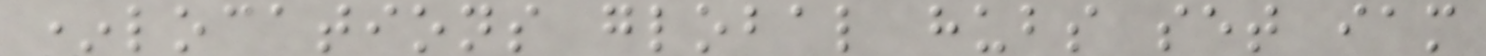*locations global hubs set iam
